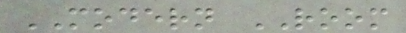MODERN ROOM
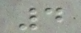4
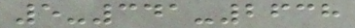5-341-2638
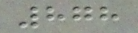878
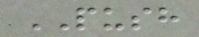PUSH
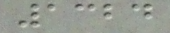1324
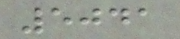5041
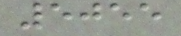5055
